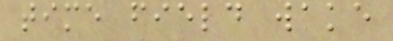time field wake
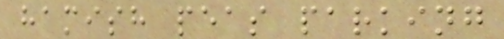hamish peas parking
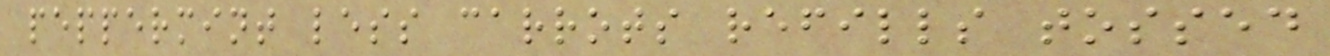peppermint less carrots refills tossed
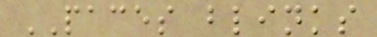PACES blinks
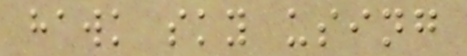hawk sky using
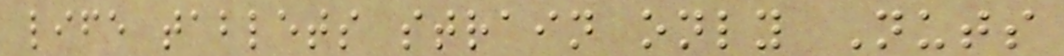life tablets strain only Nuts
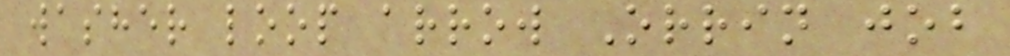washer loop arrow Orrin job
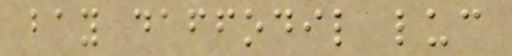bay daffodil luc
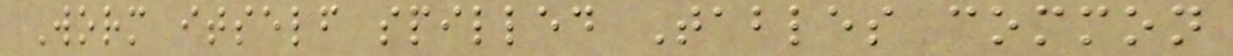Worm itself spilled Tables common
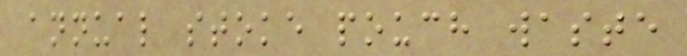annual stoke pouch waste
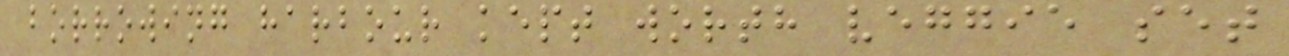borrowing harbour kept worth veggie set
